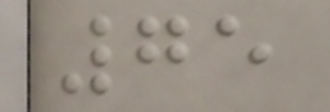75
